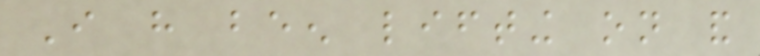I have been lifting on and
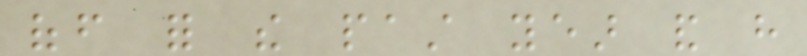off for the past year and have
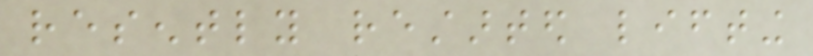resently restarted lifting
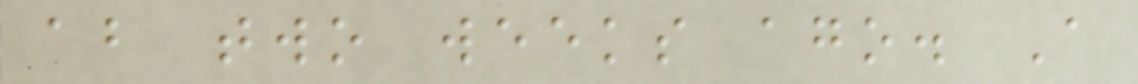about two weeks ago. A
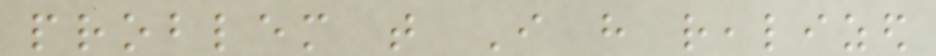problem that I have realized
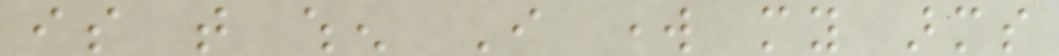is that when I work my arms
